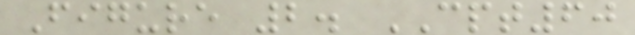Figure 2. CPT60
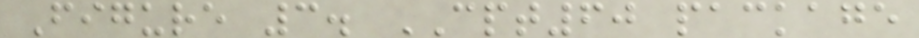Figure 3. CPT60 package
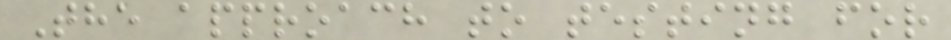The approach to testing for
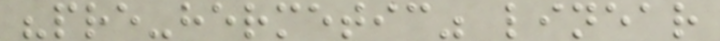"pre-hermetic" linear
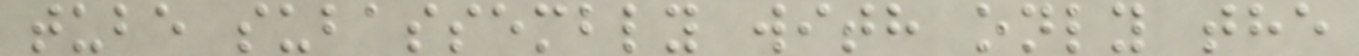tube subassembly with only the
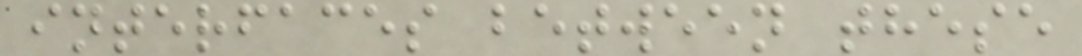interfaces between these
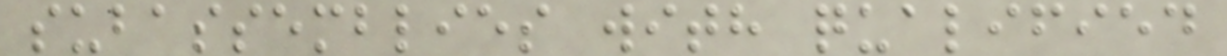subassemblies with qualified
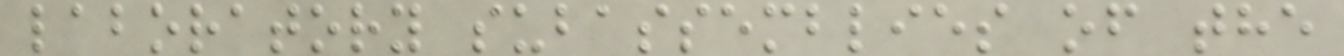laboratory subassemblies of the
